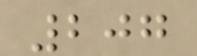207
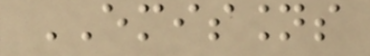EMISSIONS
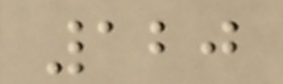120
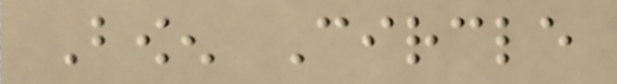Bowen Circle
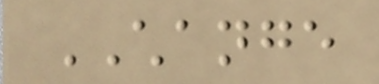CHANGE
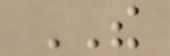THE
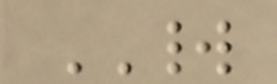WORLD
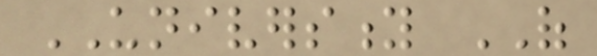UNIVERSITY OF
